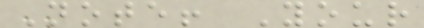Note! Your
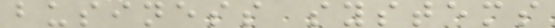business systems
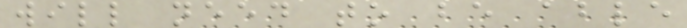will need to be able
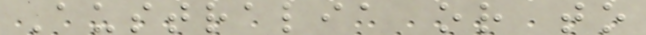Australia or to
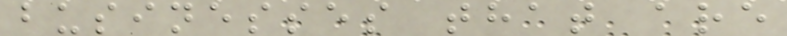businesses that are
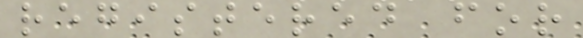registered for
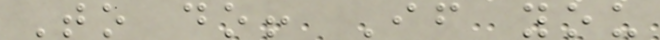To do! If you
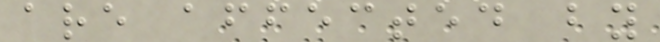are affected by
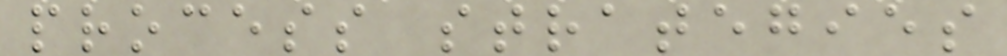process strategies
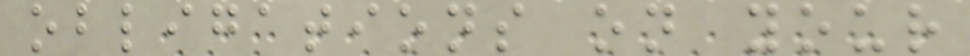obligations on your
